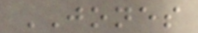JONES
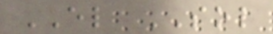EL SOL
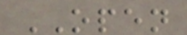OPEN
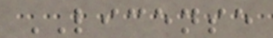LICENSE
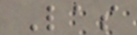Las
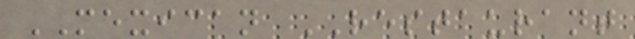MEXICAN RESTAURANT
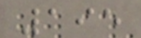195
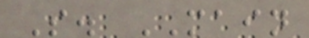S. MAIN
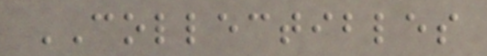COLLECTIBLES
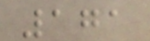171
